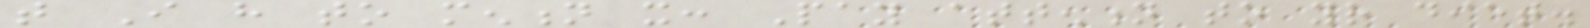that I have to mention it: Pay attention to your diet.
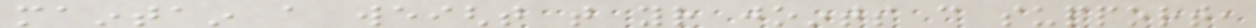maintain a weight that your joints can support,
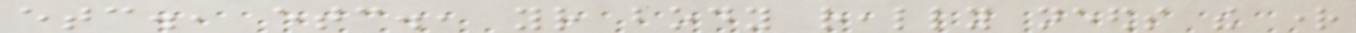etc., etc., your body really needs the right
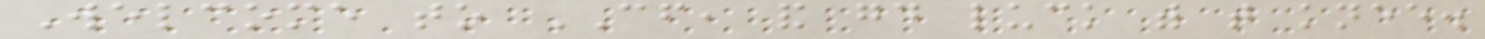Welcome to CF, and good luck with that knee.
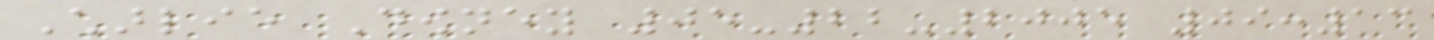Charlie Downey 05-22-2005 09:13
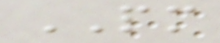PM
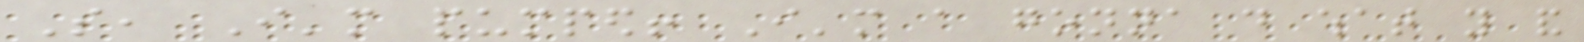So, I'm pumped! I'm a gonna do what you and
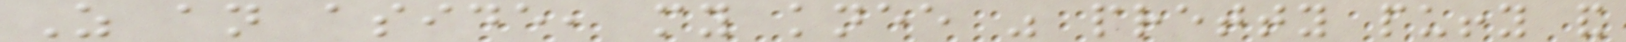As an aside, my knee was pretty puffy and
